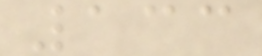133
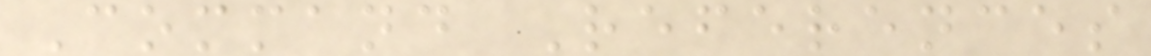Command References
